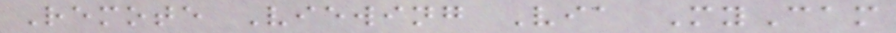Remote Viewing Via MyCam
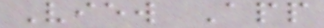View App
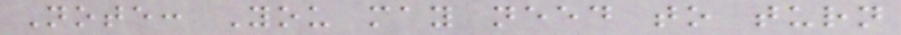Note: You may need to turn
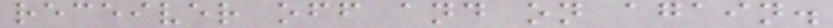receiver off and on again.
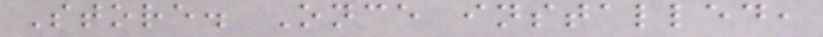Store. Once installed,
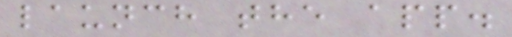launch the app.
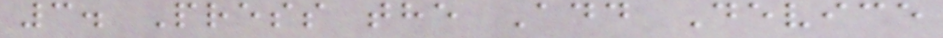3. Press the Add Device
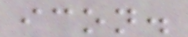icon.
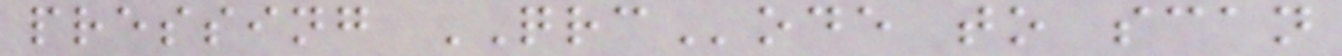pressing QRCode to scan
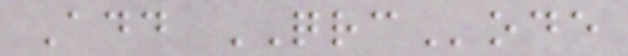Add QRCode
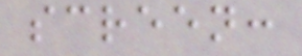screen:
